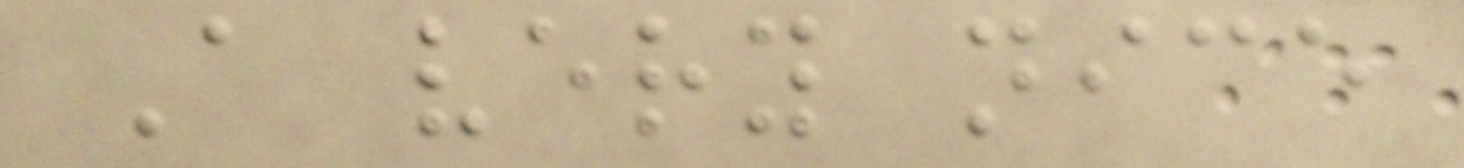A very nice
